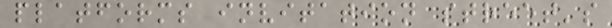platforms invitation street's
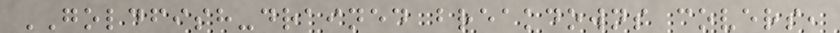GOLDFISH-drained breakdowns covers,
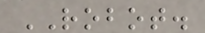ROBOT.
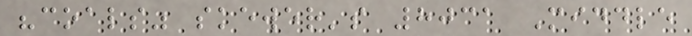"coals" skewer's 8031 Middle
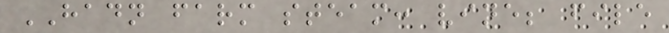HADN farm steam: vine; file
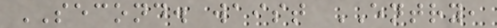SECOND. waist ENTRY,
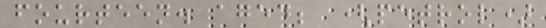fourteen. aged; (petrol)
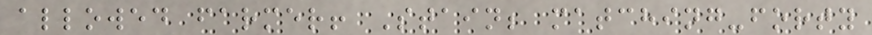allowed farmer! Stain; matching-forty
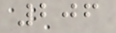206
